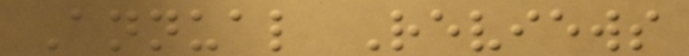Annual Reviews
